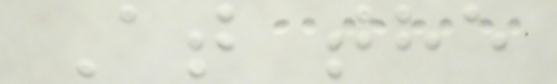At the
